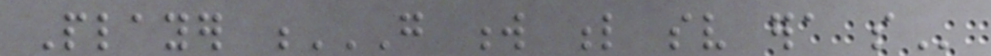Player G W L SV ERA SO
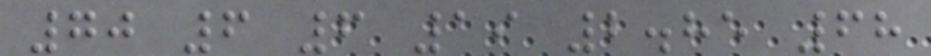70 6 6 19 2.85 68
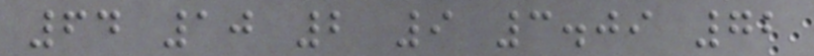64 10 2 9 3.09 72
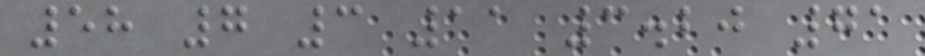58 7 3 11 3.20 71
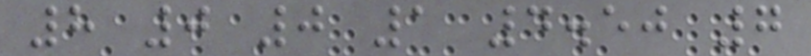8 0 0 1 4.50 7
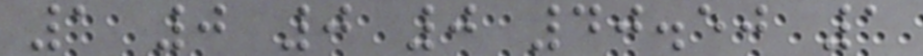1 0 0 0 40.50 1
